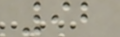92
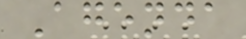Agenda
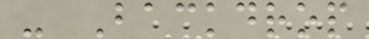- Backdrop
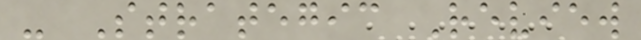- Strategic Review
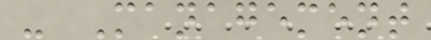- Management
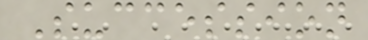Succession
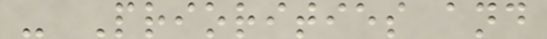- Priorities and
